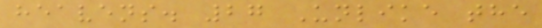heavens. 27 Unlike the
